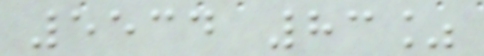5534 83%
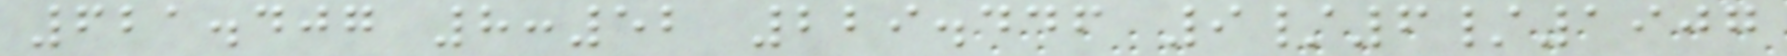621.407 8:52 229.446 9/6/1907
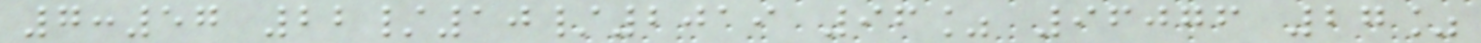7:57 22/10/2019 96% 96076 27%
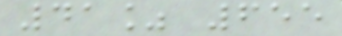41% 655
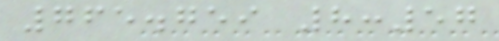765.759 8:57
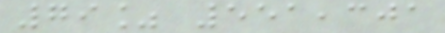79% 551,301
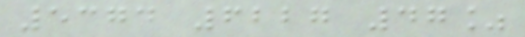5374 6227 47%
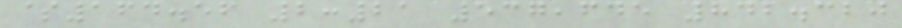$164.56 2:21 537,645 842.320
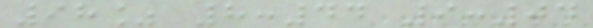98% 8:44 9:04
